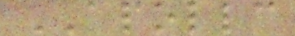APOLLC
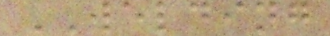WELDING
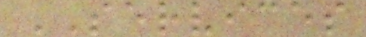SERVICES
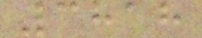3818
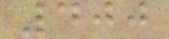400
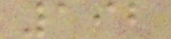192
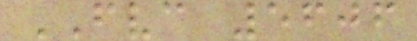FVC 5606
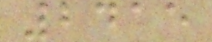2415
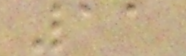11
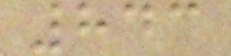843
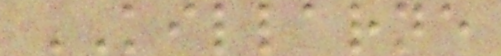KILLARNE
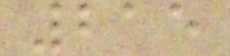215
